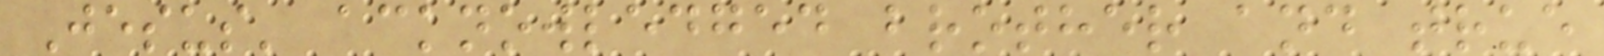Jesus' acknowledged brother and true
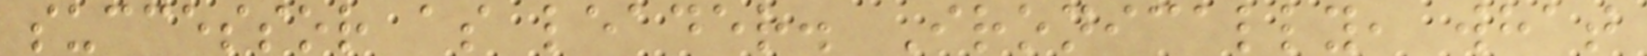successor as leader. Ironically, what
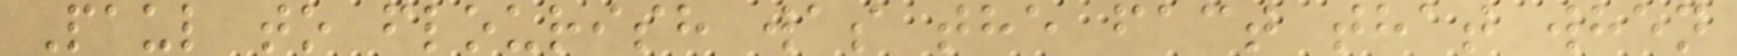Paul to flourish was the fact that when
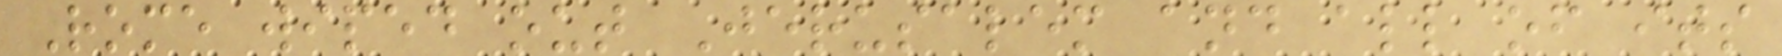Rome wiped out Jerusalem and all of its
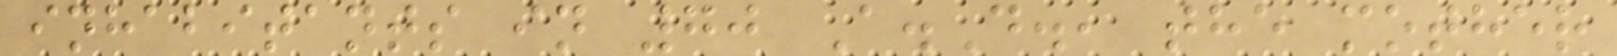inhabitants in 70 A.D., the mother
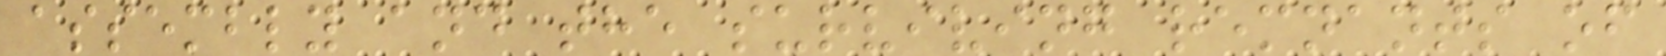assembly and the surviving remnants of
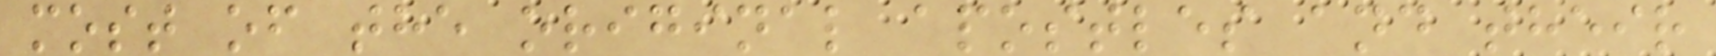most of the original apostles and their
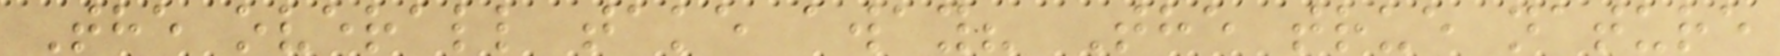The overall take away? The true nature
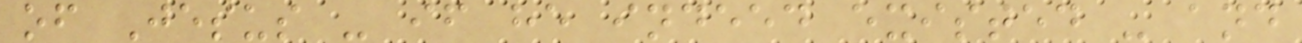of Jesus - if he indeed existed - and
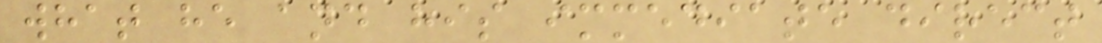what he and his immediate direct
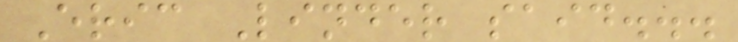Eric Linder said...
